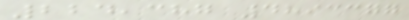224,387 4893377
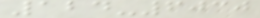124-6030
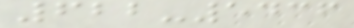622-5436
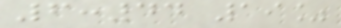6:44 19%
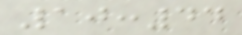10:44
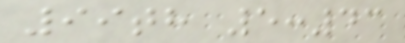99th 5:43
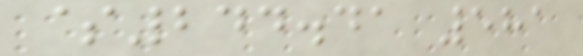$244.41 581
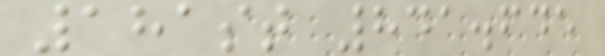181st 841.645
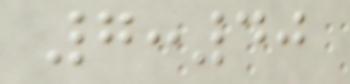7:40
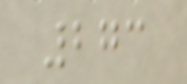273
